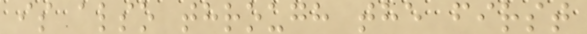is also through the first
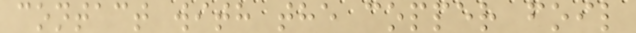contact with the copper foil
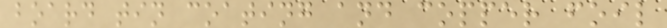board tin coating and copper foil
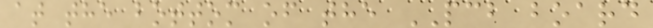at the bottom of the PCB board
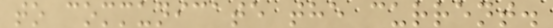to communicate the current.
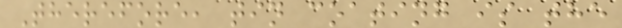Therefore, tin coating is the
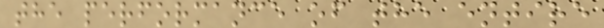the performance of the entire
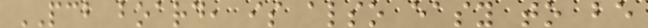PCB board, is also easy to be
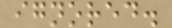ignored.
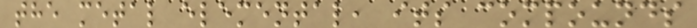the metal elemental, its compounds
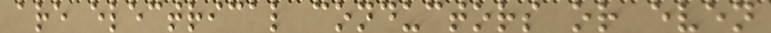are electrical conductors or even
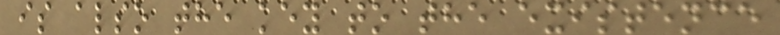is also the key to the existence
